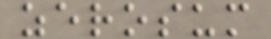zerosum
